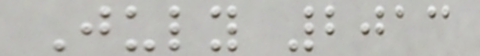July 2013
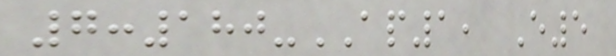7:180-AP1, E5
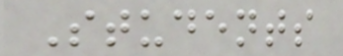Students
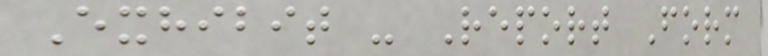Exhibit - Report Form
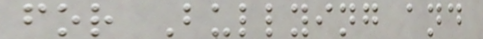for Bullying and
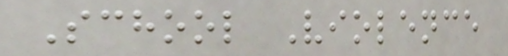School Violence
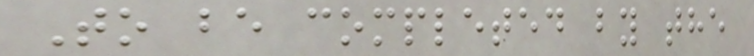To be completed by the
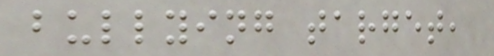bullying target,
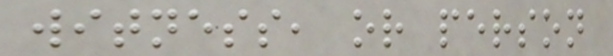witness, or person
